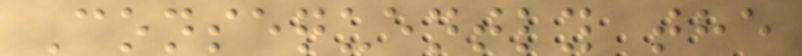Consequently the
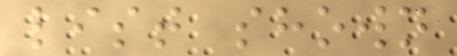list shown
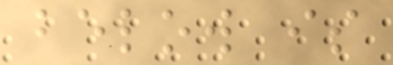below is
